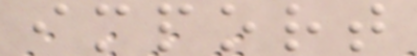import
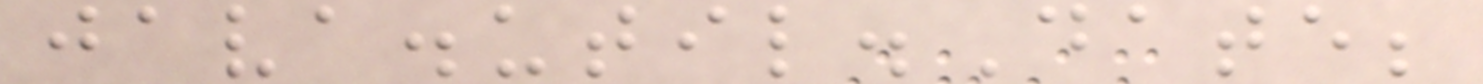java.util.Date;
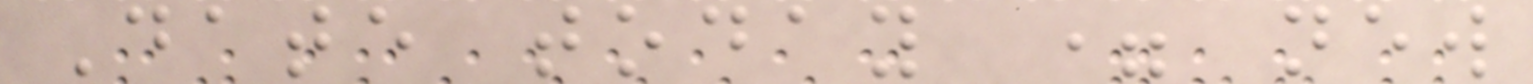Date today = new
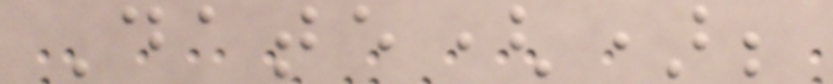Date();
